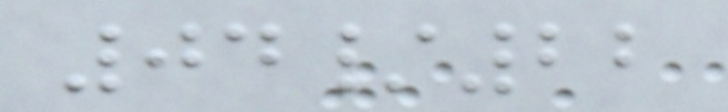04/22
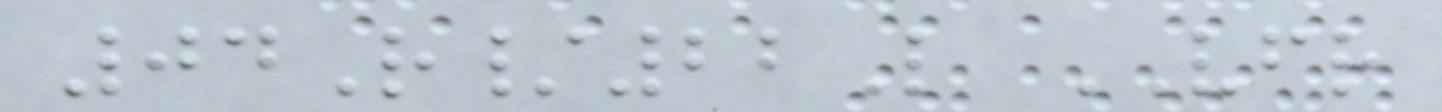04R/22L VFR
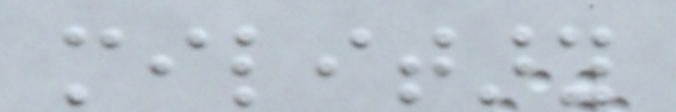military
